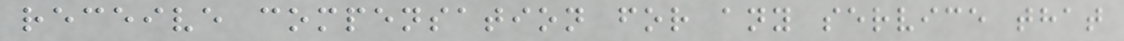receive compensation for any service that
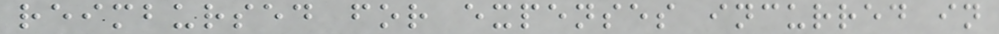reimbursed for expenses incurred in
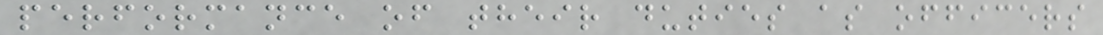performance of their duties as officers
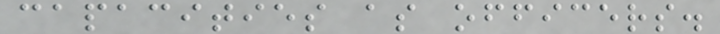capacities as officers.
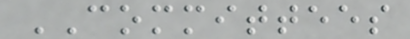COMMITTEES
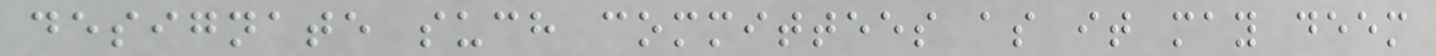designate such committees as it may deem
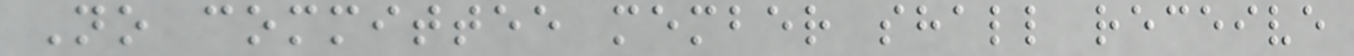No committee member shall receive
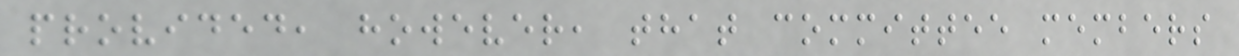provided, however, that committee members
